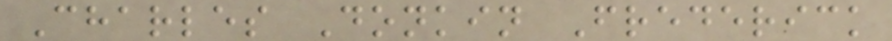Charles Donkin Frederick
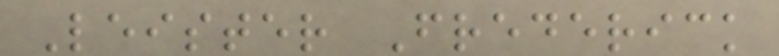Leister Frederick
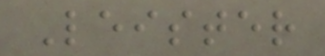Leister
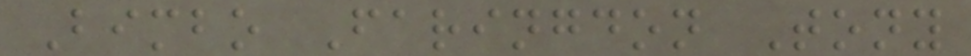Bimbo Faringdon Tony
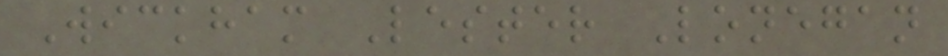Wickham Lester Lonegan
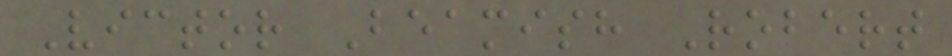Victor Beamish Robert
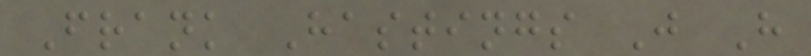Frank Hastings J H
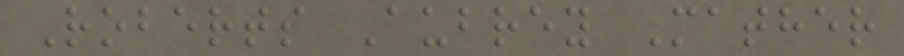Roberts Aubrey Mather
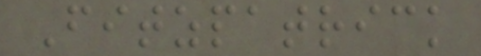Fitzpatrick
